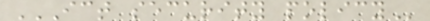ICT SECURITY POLICY
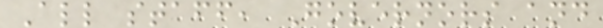All staff, Governors and
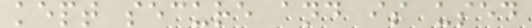kept secure and is used
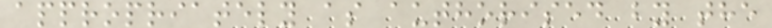appropriately as authorised by the
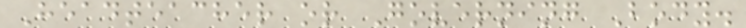Headteacher or Governing Body.
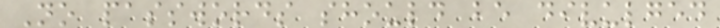No passwords should be divulged
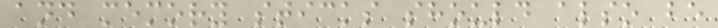and memory sticks should also be
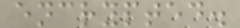encrypted.
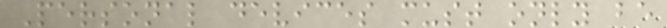Personal devices must only be
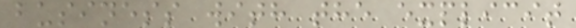business with the explicit
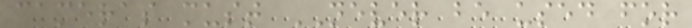cameras must NEVER be used for
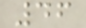46
